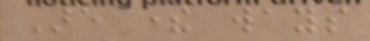Are there ways
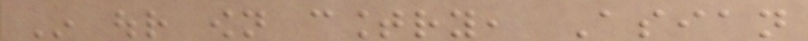In our own country, Asian
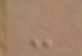-
